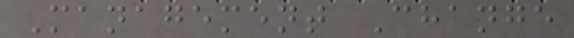Management Change
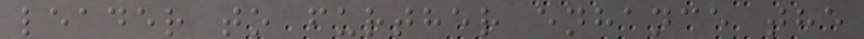leader to further enhance the
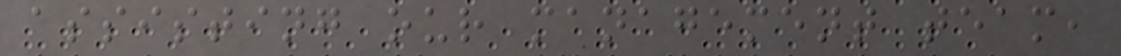assisting our management team,
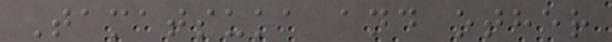Tamatsuka and other
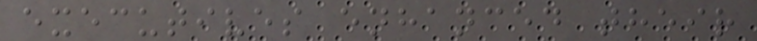executives enhanced their
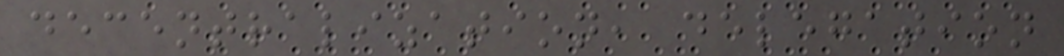decentralization, delegation
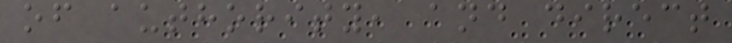of authority, and direct
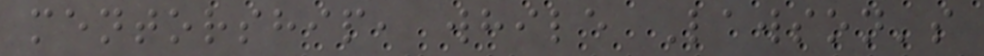mentorship, while Lawson's
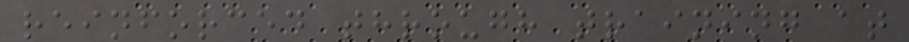reinforced through training at
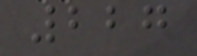227
